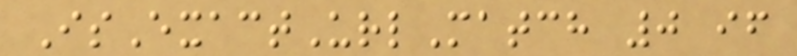IsExactUrlMatch 0 if
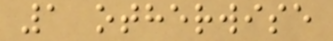1 otherwise
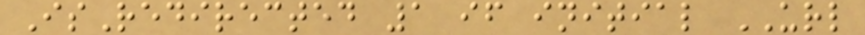IsRedirected 1 if initial URL
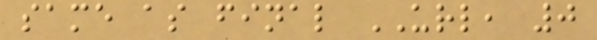same as final URL, 0
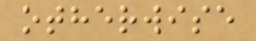otherwise
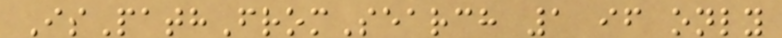IsPathFromSearch 1 if only
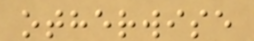otherwise
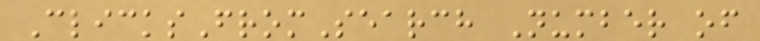ClicksFromSearch Number of
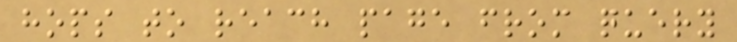hops to reach page from query
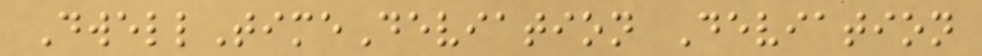DwellTimeDeviation Deviation
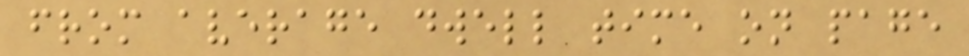from average dwell time on page
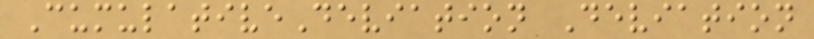CumulativeDeviation Deviation
